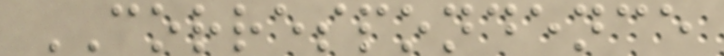CORRESPONDENCE
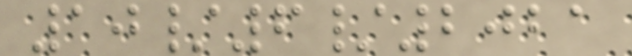10/6/2021
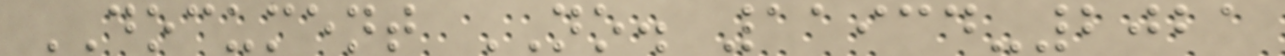DOCUMENT NO. 11934-2021
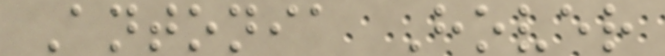Antonia Hover
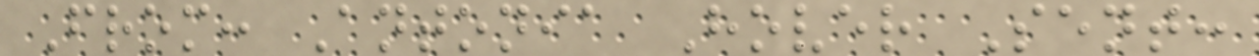From: Antonia Hover Sent:
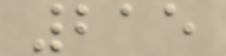215
